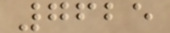7625
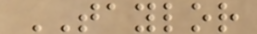TAYLOR
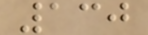130
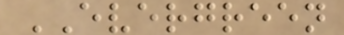EVERGREEN
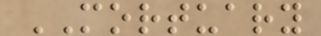MORTUARY
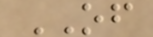OF
